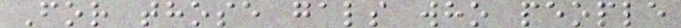For those gals who people
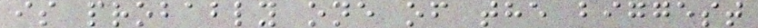is probably one of the biggest
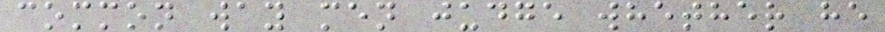common way men judge whether he
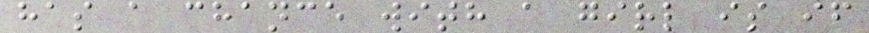has a chance with a girl is if
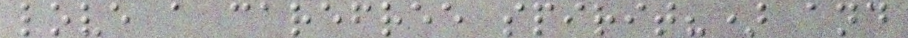love a carefree spirit?) and
